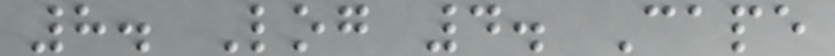8. Log 4. Cape
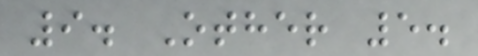9. Other 5.
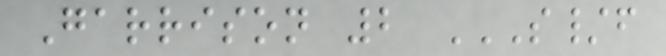Garrison 2 S/F
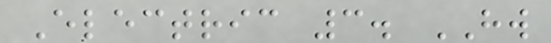Electric 3. HW
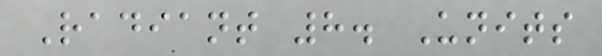Radiant 8. Units
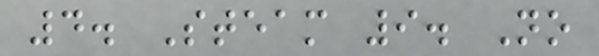4. Steam 9. No
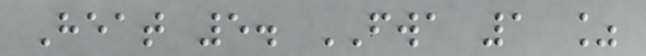Heat 5. FWA 1 %
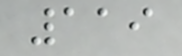119
